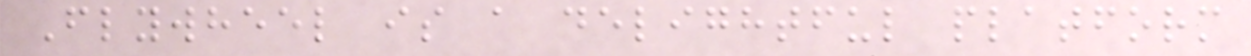Flywheel is a delightful platform
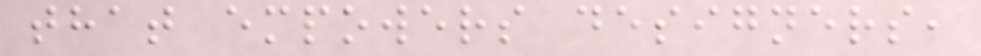that empowers designers,
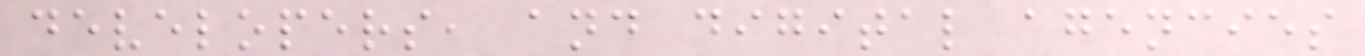developers, and digital agencies
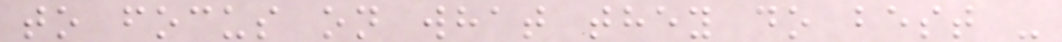to focus on what they do best -
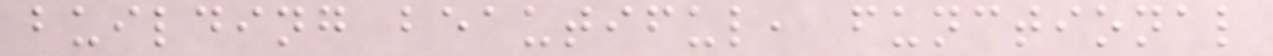building beautiful, functional
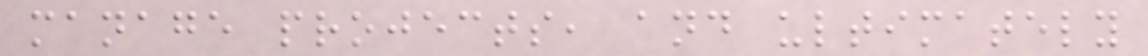manage projects, and ultimately
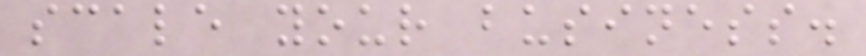scale your business.
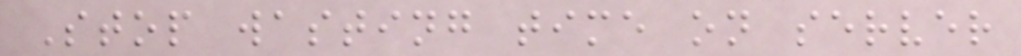Stop wasting time on server
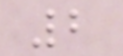2
